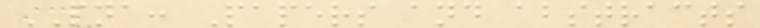PNA: Papers and abstracts
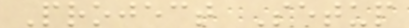Project Setup
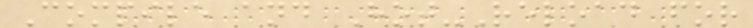Compile and Hot-Reload for
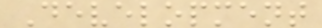Development
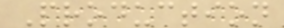Production
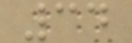34
